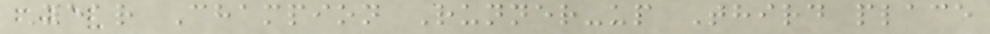Year Champion Runner-up Third place
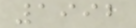1992
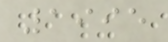1995
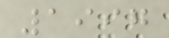1997
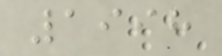1998
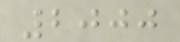2000
